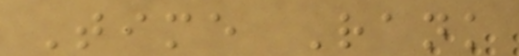Time Rank
